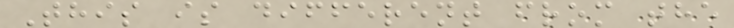This is different from the
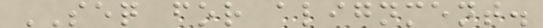SEQ for alignment.
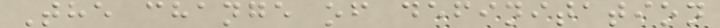The change of definitation
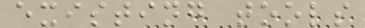existing tools
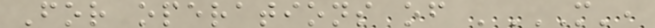For operations of 'M',
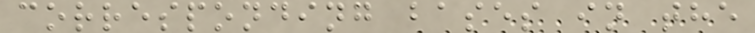corresponding bases in the
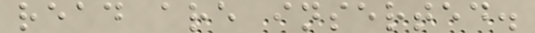read are inserted.
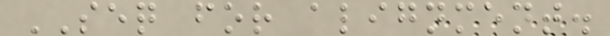SEQ for alignment.
